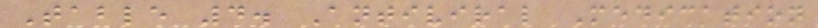Table 4. Antiviral Medication
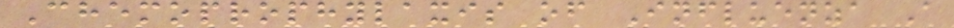Chemoprophylaxis of Influenza A
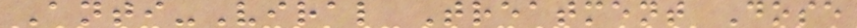Anti-Viral Treatment Dose
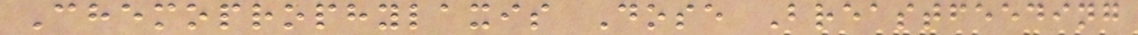Chemoprophylaxis Dose Breastfeeding
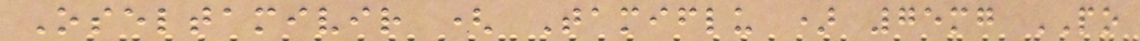Oseltamivir ( Tamiflu ) 75mg PO
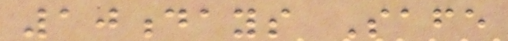10days Safe
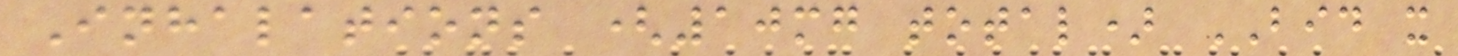Inhalations (10mg total) BID x
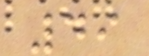49
